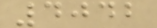4042
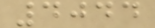4044
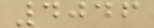4046
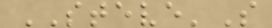STEVE'S
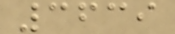3639
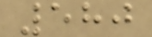580
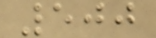500
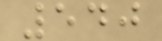540
